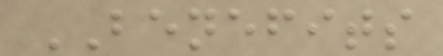BENEFITS
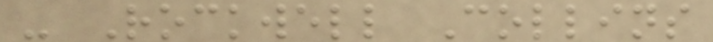- Rockwell Collins
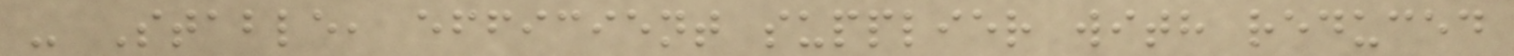- Stable, efficient supplier with reduced
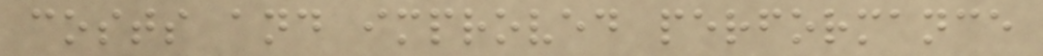costs and improved performance
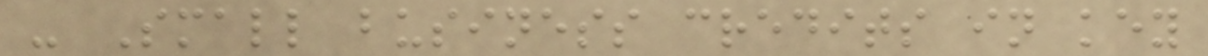- Small business credits in key
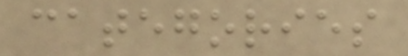categories
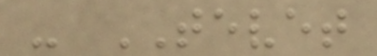- TEVET
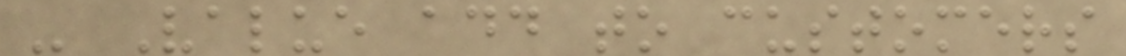- Value add to customers
